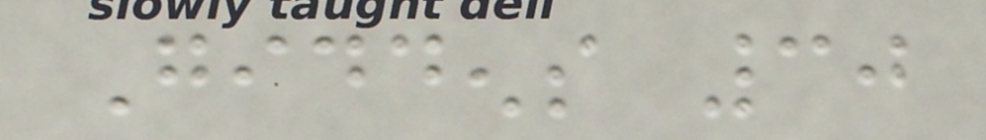Giddens 30
